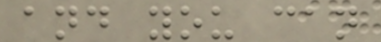and you can
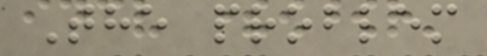The problem
